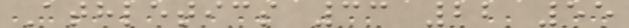Athletics 33 22 55
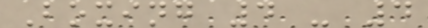Boxing 4 - 4
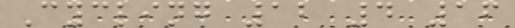Cycling 12 4 16
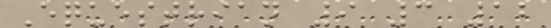Equestrian 9 3 12
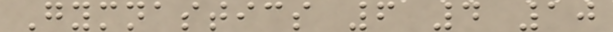Gymnastics 6 4 10
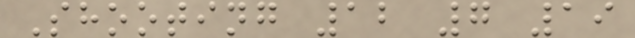Shooting 12 7 19
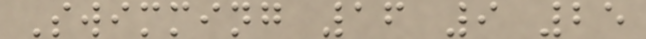Swimming 16 9 25
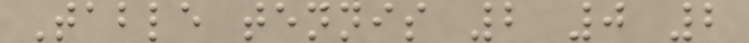Table tennis 2 0 2
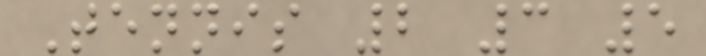Tennis 2 3 5
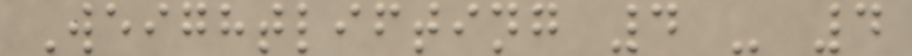Weightlifting 4 - 4
